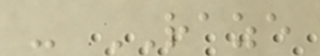- RAZE
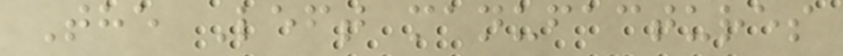The Left manufactures
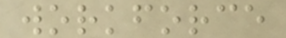workforce
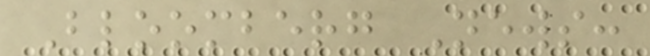Bloomberg News:
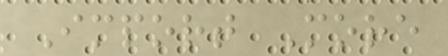Import More
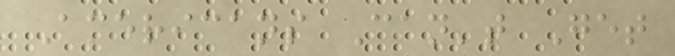Americans Can't Get
